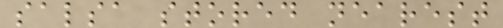salsa stored nearest
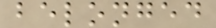belonged
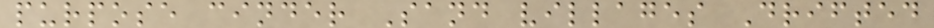purpose cinder Sand villages Drifted
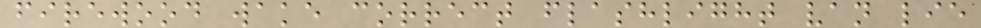firewood wake correct flashlight van lie
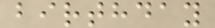birthday
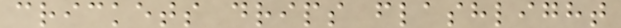crickets drips flashlight
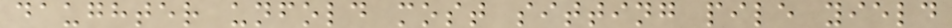daughter unfold most sitting pile yield
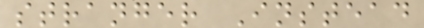stranger Instead
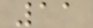11
